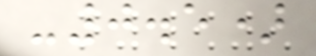-0.5)
